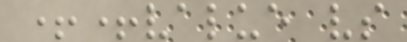++value vs
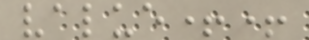value++
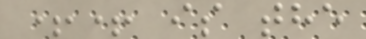++ is the
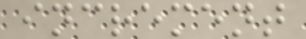increment
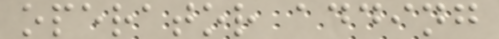operator adding
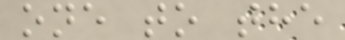one to the
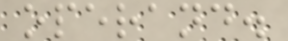operand.
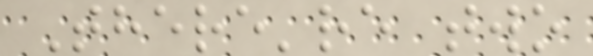There're two
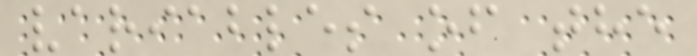variables of the
